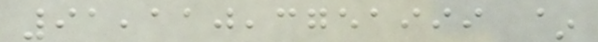91,110,3751999 ~
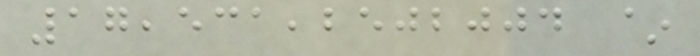17,531,2502004 ~
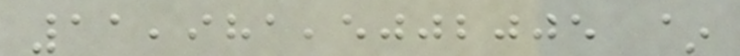11,981,5002005 ~
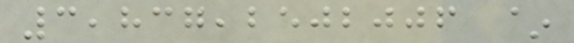3,837,2502006 ~
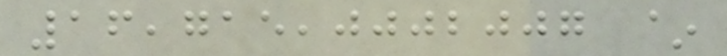16,715,0002007 ~
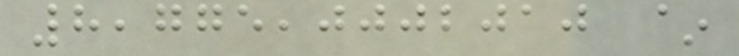8,775,0002010 ~
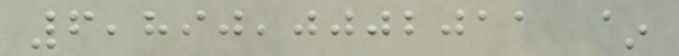6,890,0002011 ~
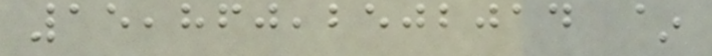15,860,2502014 ~
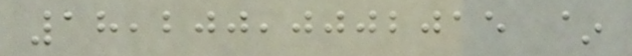18,200,0002015 ~
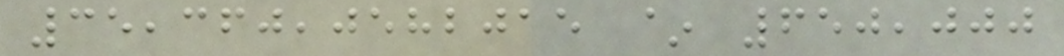35,360,0582015 ~ 650,000
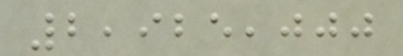2,925,000
